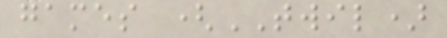games (TWIL)
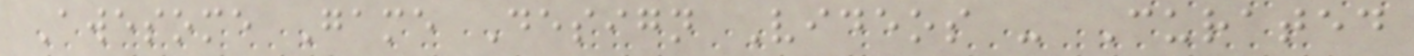Awesome Game Design Videos - Curated
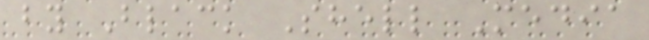by Black Shell Media
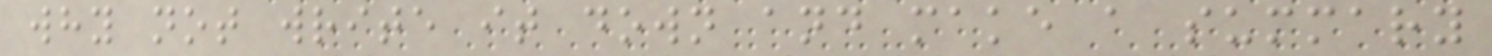why not write it down and make a summary
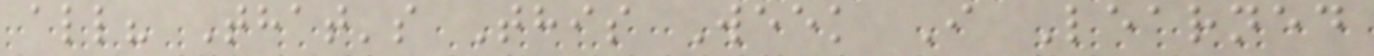all? That's This Week I Learned
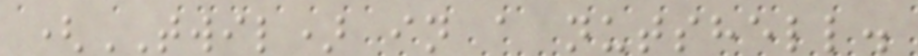(TWIL) in a nutshell.
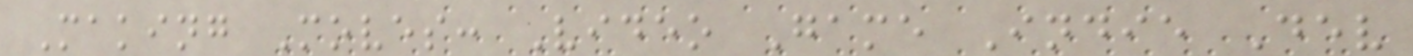Making Moves: Video Game Indie Dev
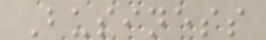Business
